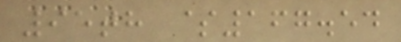95th $167.54
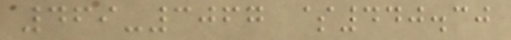469-3067 $440.30
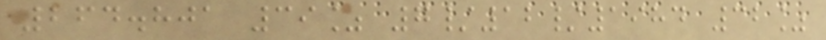264.801 39% 7/12/1984 32%
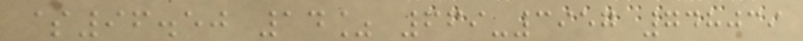$96.50 14% 669-3957 748039
